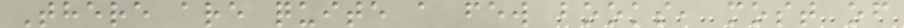There are quite a few books, most of
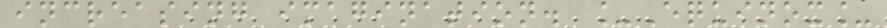increasing imagination. _Equinox_
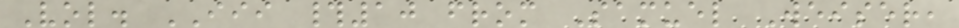Vol. III #10 from Samuel Weiser,
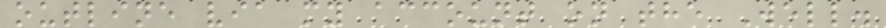outline via my account on the Well.
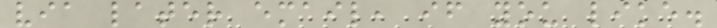via later email, if you like.
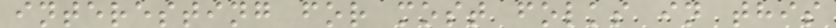interesting for most folks in this
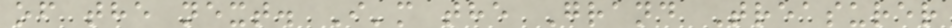of the next. I'm the Grand Treasurer
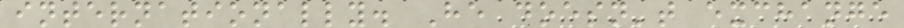internationally. He doesn't exchange
